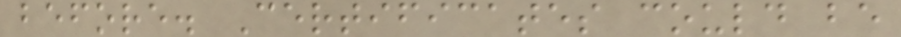before. Certificates could be
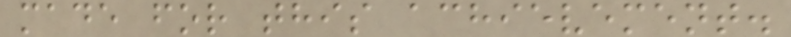made for this achievement.
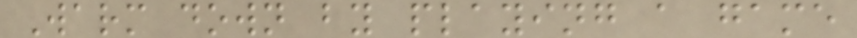Warm down by playing a game
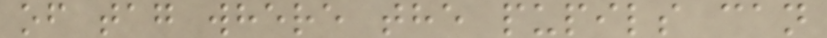of tag where the pupils can
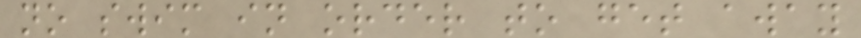no swim in order to get away
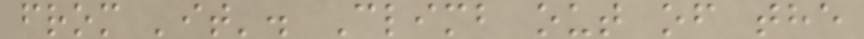from 'it'. Climb out of the
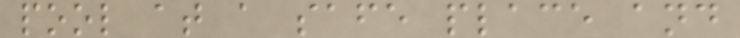pool at a safe place and
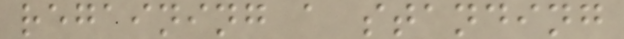regaining a standing
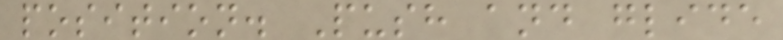position. Push and glide
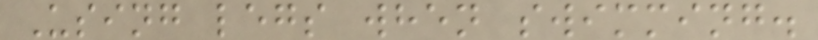Using legs when swimming.
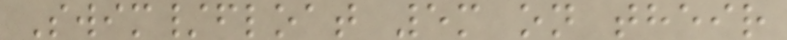Swim/float 5m on their
